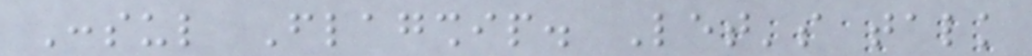Consul Flagship. Let's talk
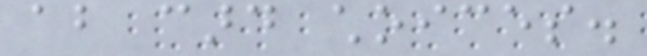about card choices.
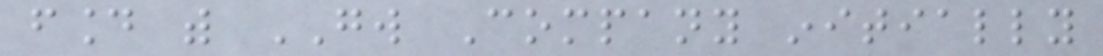found with GW Company initially
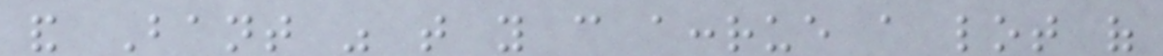and Bant was that you can accrue a lot of
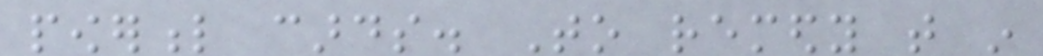powerful cards. To remedy that in
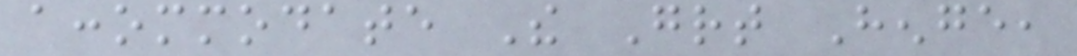accommodate The Great Henge,
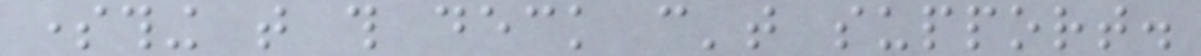something that this deck can't support.
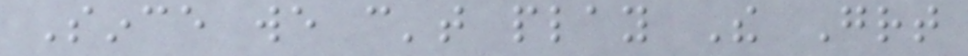Since we can't play The Great
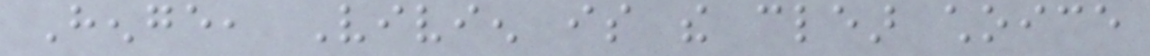Henge, Vivien is the clear choice
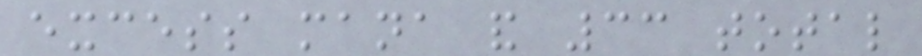excess mana and 33 total
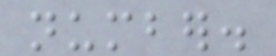number.
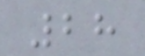28
